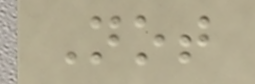Not
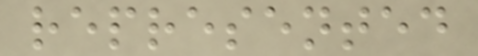represented
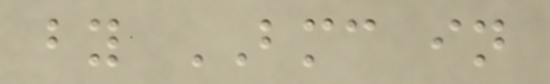by BMC in
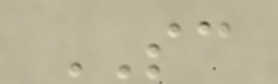SC
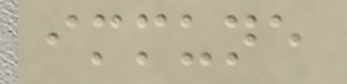immune
